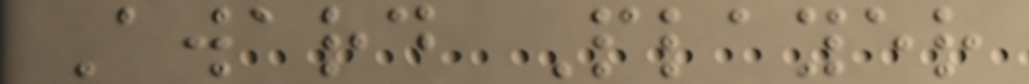Award Player
